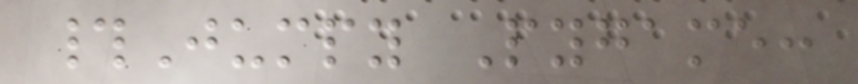#Jumpy Pygame:
